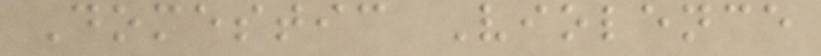Domestic Violence
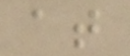at
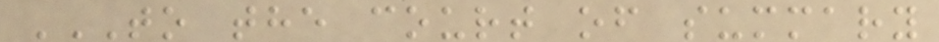TO THE COURT OF SUMMARY
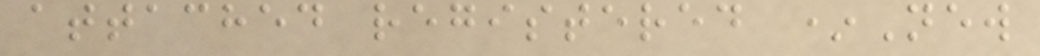attached registered *New
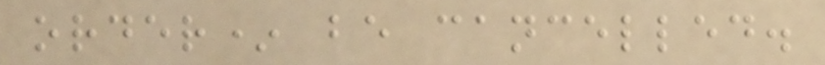order* be cancelled.
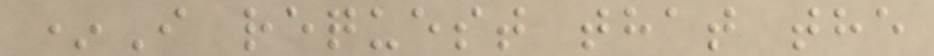*I request that the
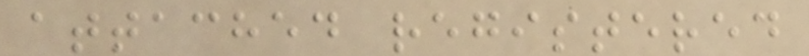attached registered
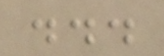...
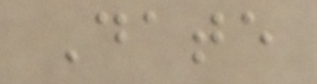Date
